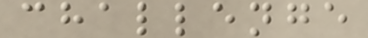challenge
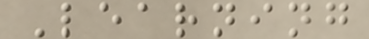Learning
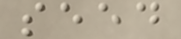seed
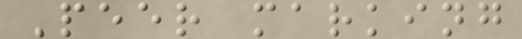Peer marking
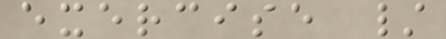exercise /
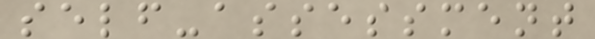self-assessment
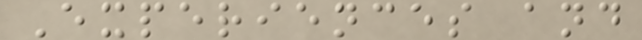Experiences and
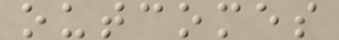outcomes
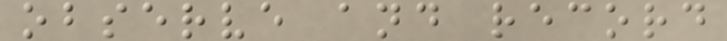observe and record
